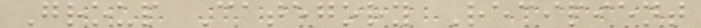Group Category Recipient
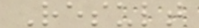Result
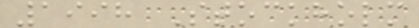1998 Stockholm
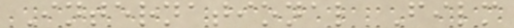International Film
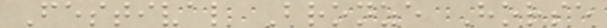Festival Bronze Horse
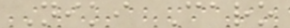Niki Caro
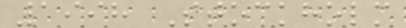1998 Stockholm
